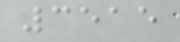3515
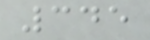345
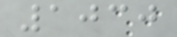1030
